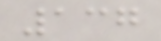137
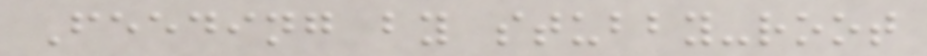Feeding by stubby-root
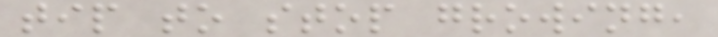tip to stop growing,
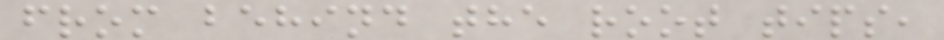from behind the root tips,
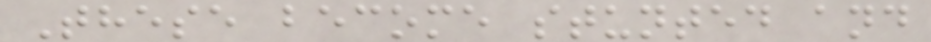These become stunted and
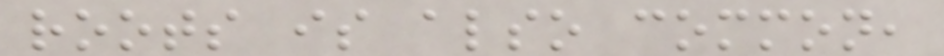roots is also common,
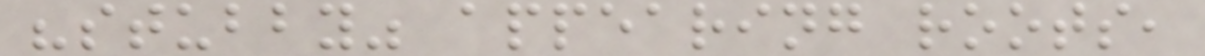"stubby" appearing roots,
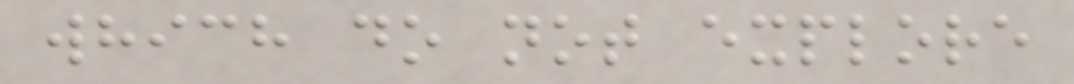which do not explore
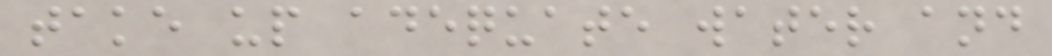take up adequate water and
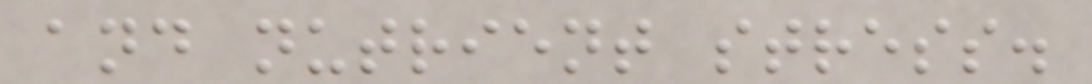and nutrient stress.
